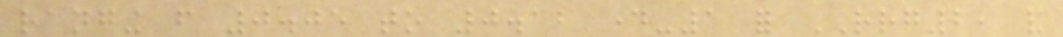ranging from 0.05 to 0.12 day-1 for RRG2, and
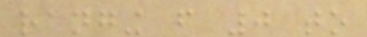ranging from 0 to
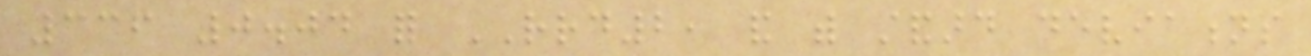336 0.04 for RRD2, and with standard deviations
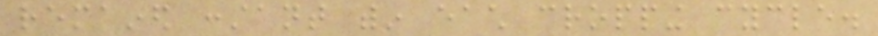remained constant within each cropping cycle.
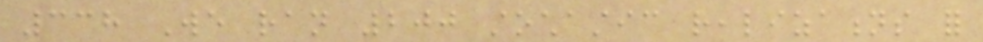338 We ran 200 stochastic realizations for
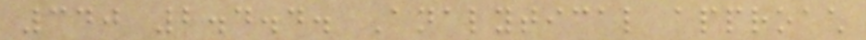340 2.4.4. Analytical approach
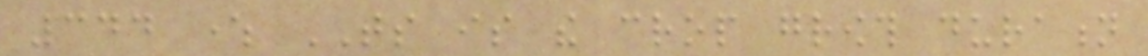344 where TS is the crop growth duration
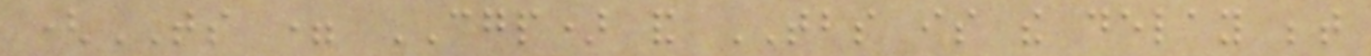(TS = CGP) and TBS is the delay between
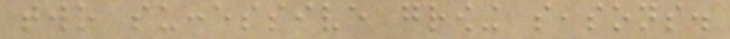two successive growing seasons.
